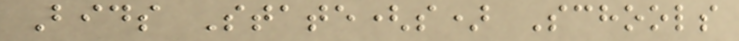Bids State(s) Schools
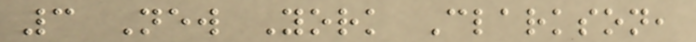3 New York Clarkson,
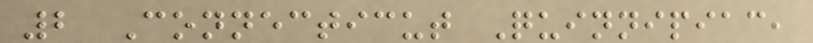2 Connecticut Quinnipiac,
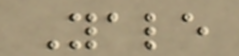Yale
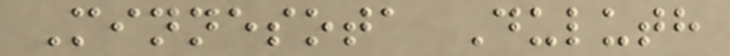Minnesota Duluth
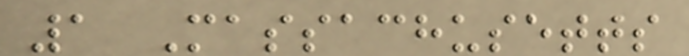1 Massachusetts
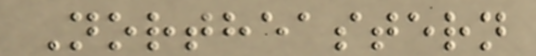Northeastern
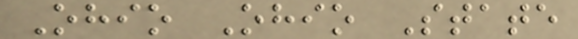Ohio Ohio State
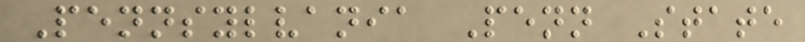Pennsylvania Penn State
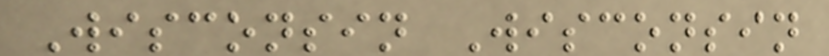Wisconsin Wisconsin
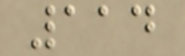114
